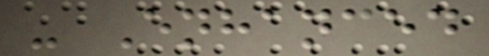- Enhanced
